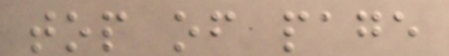top of page
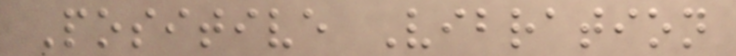Positive Vibration
